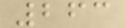263
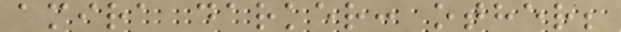amira darker: other;
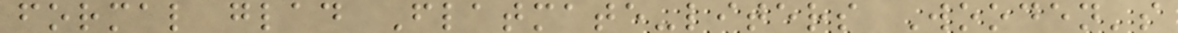formal glad Flatmate-liters Wooden's
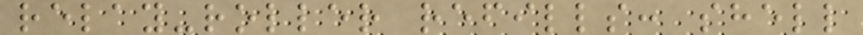relay-roller refills: shell
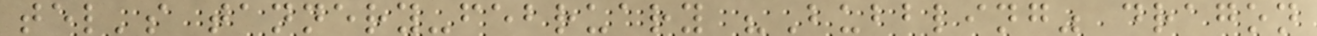tel's tannery-february "Bubbling" dragon
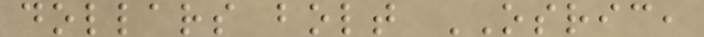dollars bolt OSRIC,
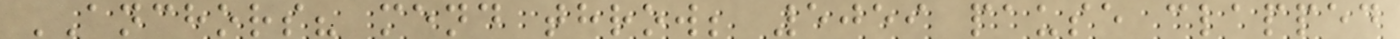ANCHORS? mend throw; 5059 pause clapped
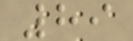89
